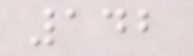142
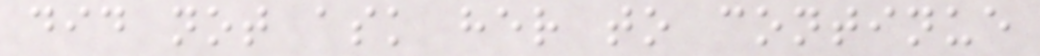did not ask her to continue
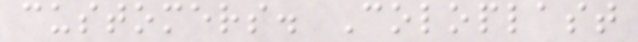customers. Coloplast
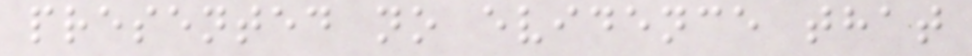presented no evidence that
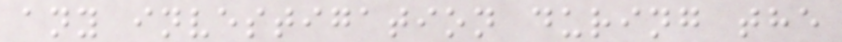any investigation during the
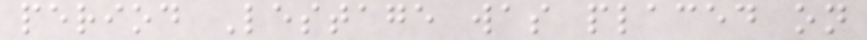period Lestage was placed on
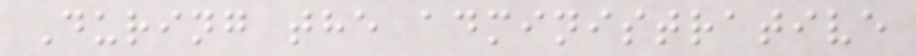During the administrative
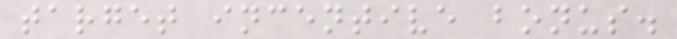target incentive bonus.
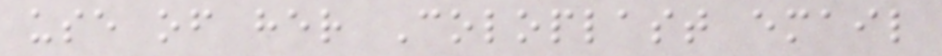use of her Coloplast email
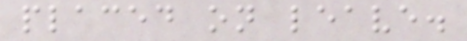placed on leave.
